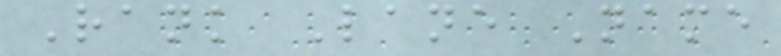Rank Lane Name
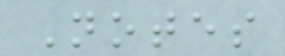Notes
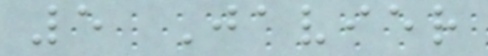5 Javier
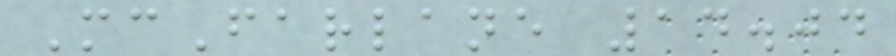McFarlane 14.04
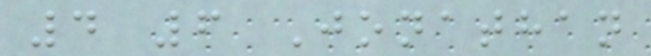4 6 Jonathan
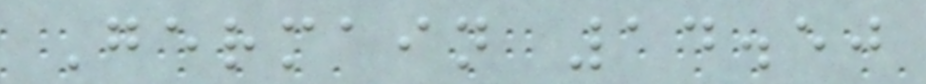Germain 14.50
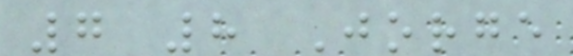7 8 Jorge
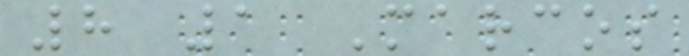8 1 Marcos
